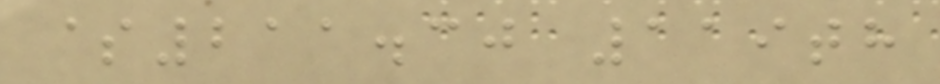$211.30 119th
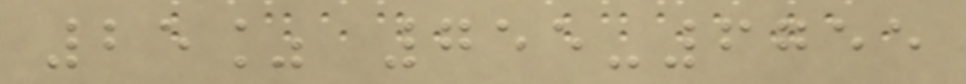25% 755-6755
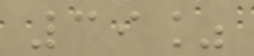39%
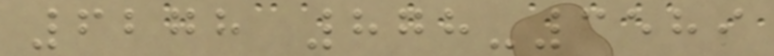6278 878-3589
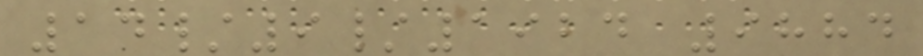14/9/1924 9884
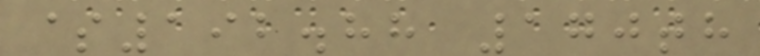$192.88 170th
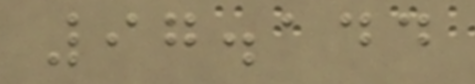97.144
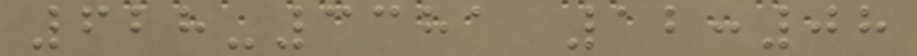628-3381 12:08
